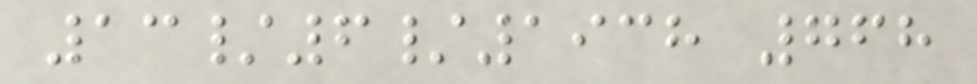13/6/1938 768
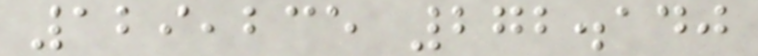129,235 272.140
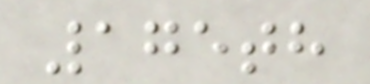175th
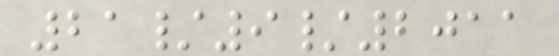21/9/2011
